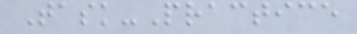Task-Practice
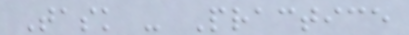Task - Practice
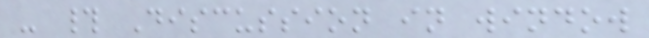- # Discussion in window
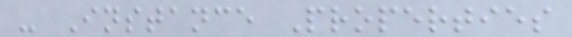- Instance Properties
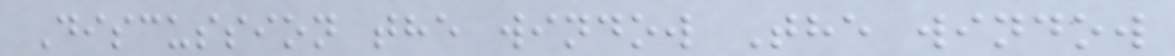Discussion the window The window
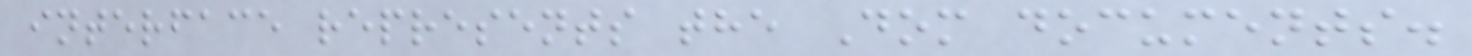interface represents the Dom documents.
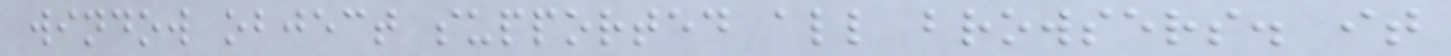window object supported all browsers. it
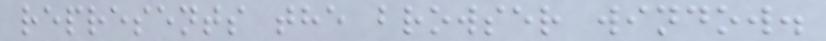represents the browser window.
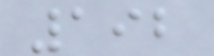192
